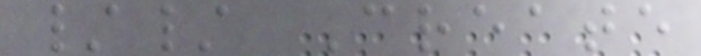// Create
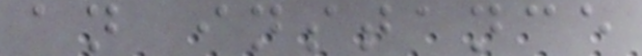an instance
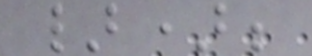});
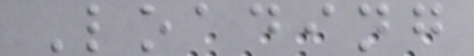Loading
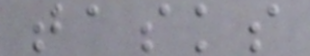tasks
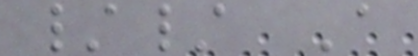// A
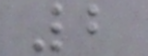2
